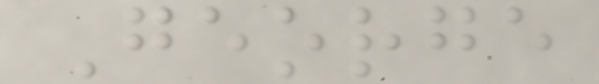George
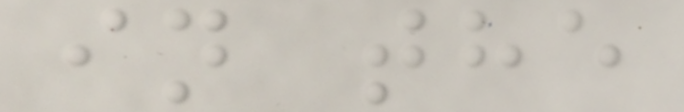in the
